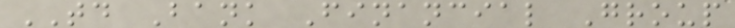TD Bank Financial Group
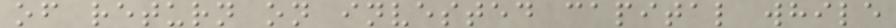of return on invested capital while
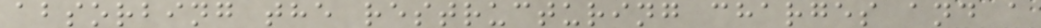absorbing the restructuring charges and a
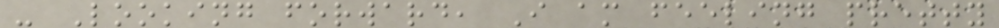- Looking forward, I am feeling pretty
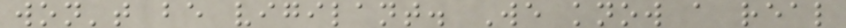won't be vigilant. We know a real
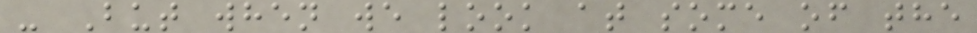- But when we look at some of the
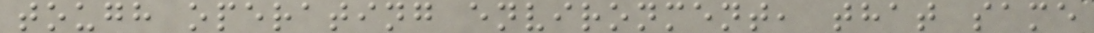tough operating environment, that same
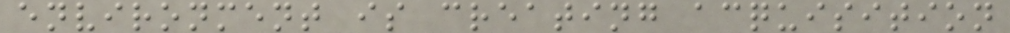environment is creating acquisition
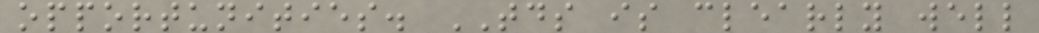opportunities. TDS is clearly well
